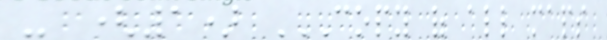- (1) COPY OF ALL MAPS
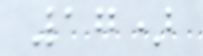17)
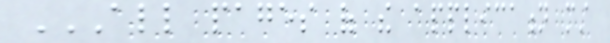ALL PAGES OF THE APPLICATION MUST
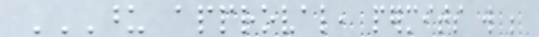UPON APPROVAL, PERMITS WILL BE
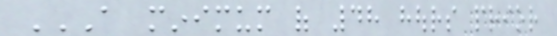A MINIMUM OF 48 HOURS PRIOR
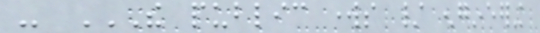- THE PUBLIC WORKS / ENGINEERING
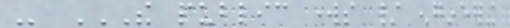- THE PUBLIC WORKS / ENGINEERING
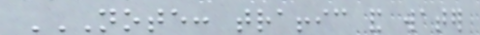NOTE: TRAFFIC AND WATER
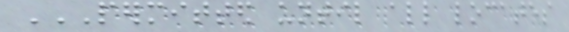PERMITTED UNTIL ALL LOCATES
